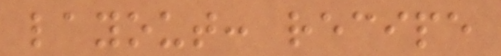layout: recipe
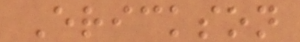Erickson
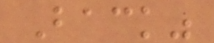Back"
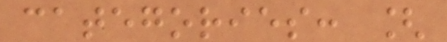categories: [
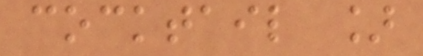cocktail ]
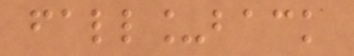fall_back
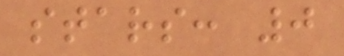stars: 0
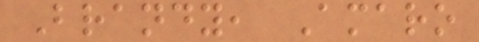Brandy, Amaro
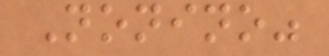Nonino"
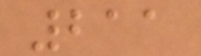211
